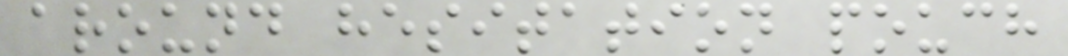around hesitation pouch
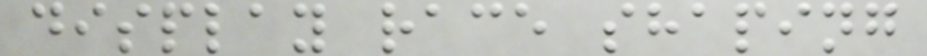display race shaping
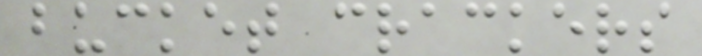bucket crackers
